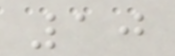10
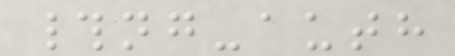#ng-auth
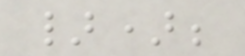});
